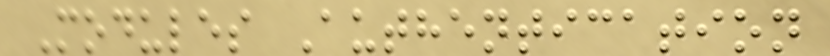Modules Authentication
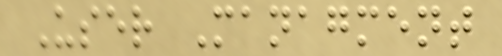User Managment
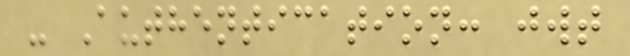- Authentication: jwt
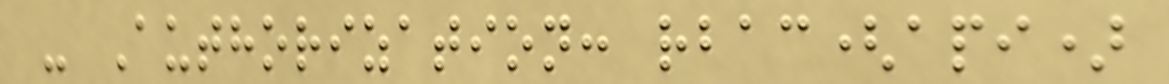- Authorization: rbac(api)
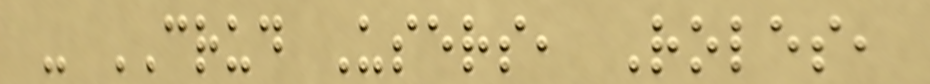- CRUD Users, Roles,
